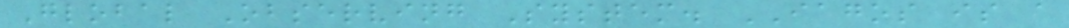Global Observing System. IAGOS is a
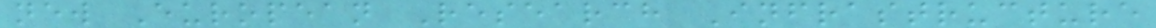new European Research Infrastructure
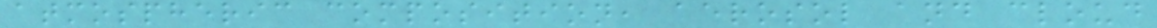atmospheric composition, aerosol and cloud
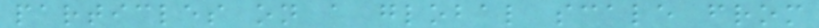particles on a global scale from
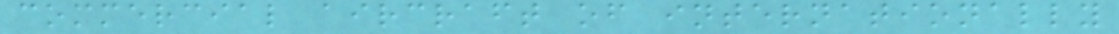commercial aircraft of internationally
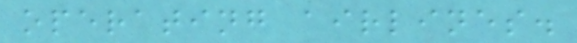operating airlines.
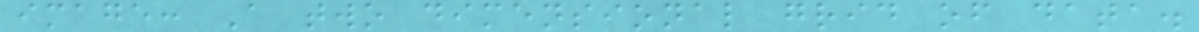image: A two dimensional grid of data.
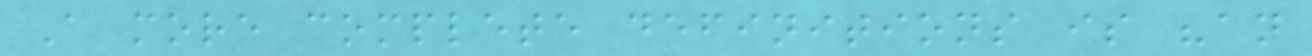A more complete definitions is "an
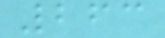263
